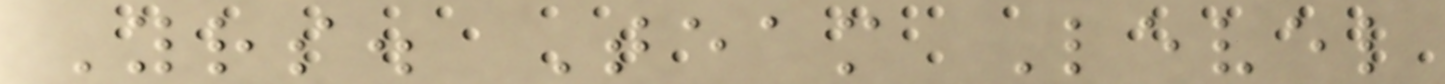Yrs. Team Level
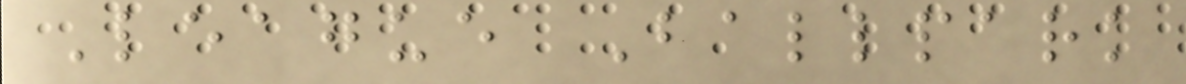League Ballpark
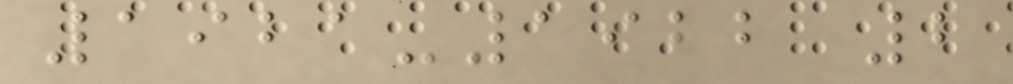1921-1922 2
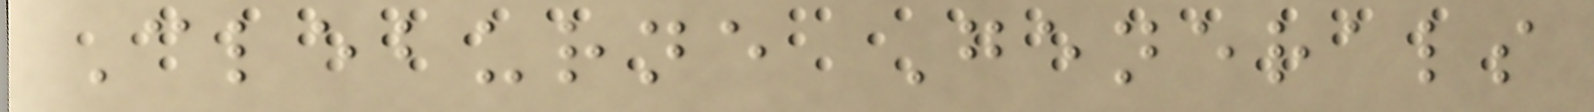Cleburne Generals
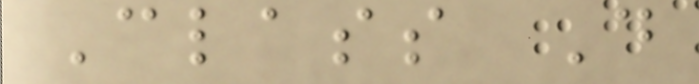Class D
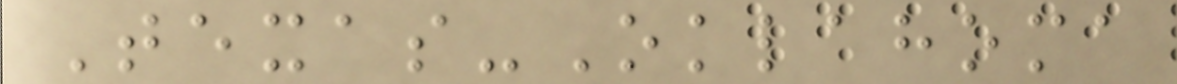Texas-Oklahoma
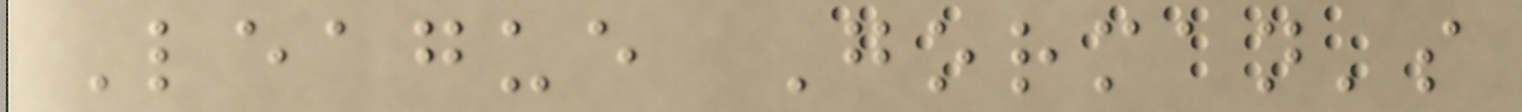League Gorman's
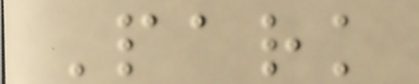Park
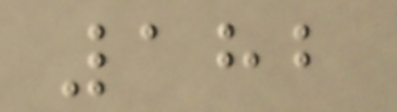182
